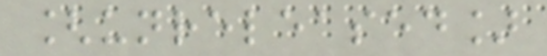[unreleased]
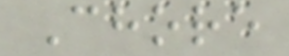Chore
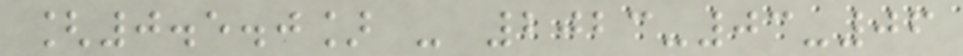[0.5.0] - 2023-03-06
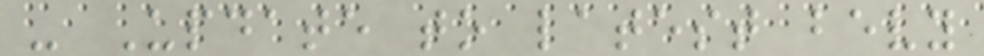- Update to latest bevy
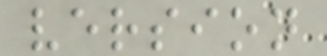version
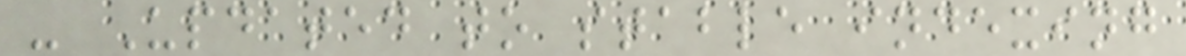- Updated to stable indexing
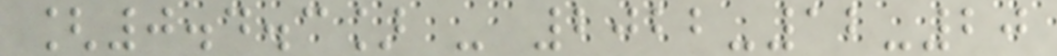[0.4.3] - 2022-12-20
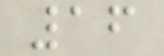16
